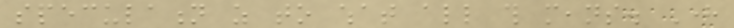speculation as to what all this means. Here
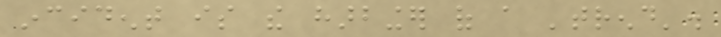incident is the harbinger of a 'trend'.
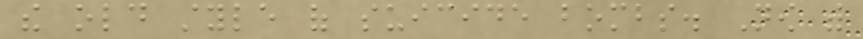the old style of suicide bombs. Now with
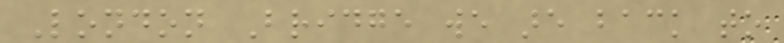London Bridge we are back to
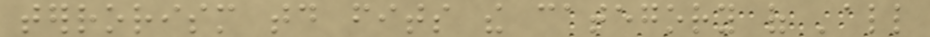terrorism today fits the category of 'all
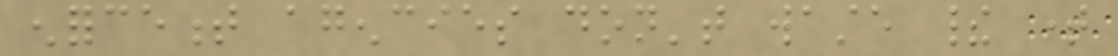enforcement agencies don't waste their time
